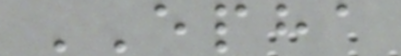EPHA
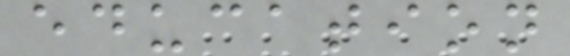education
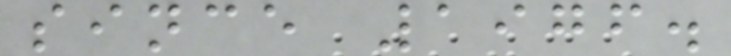since 1976.
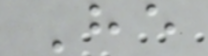He
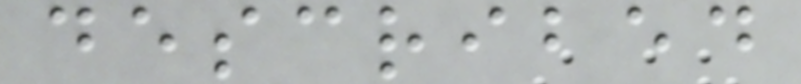described
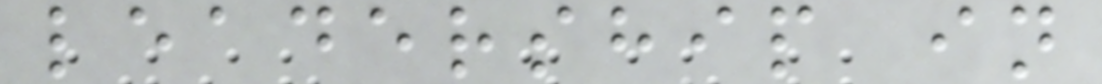leadership in
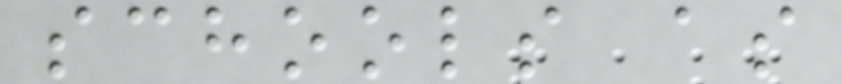schools as
